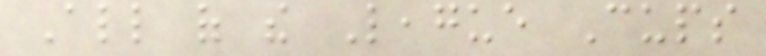All of the League Cups
